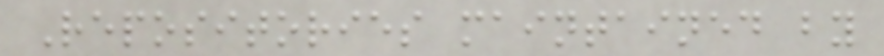Repositories maintained by
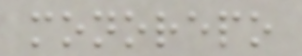monorepo
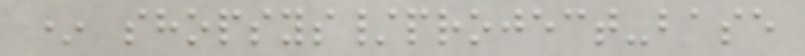* shopsys/project-base
